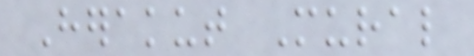Herakut Mural
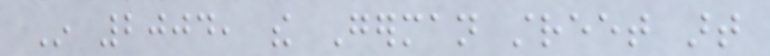In 2004, the German street art
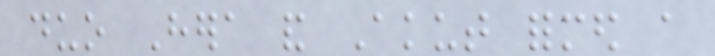duo Hera and Akut formed a
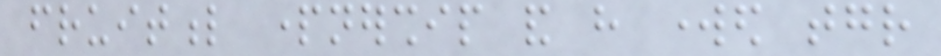fruitful partnership and have worked together
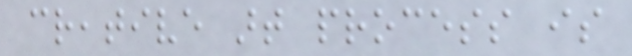creative art process is
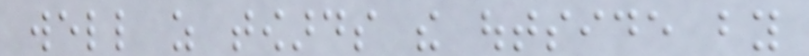well as towards the outside by
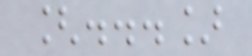[...]
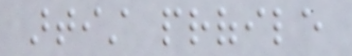artist profile
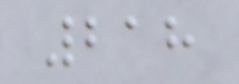218
